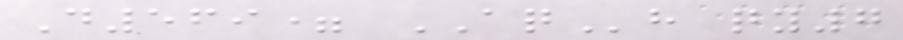D569= AQh qy7
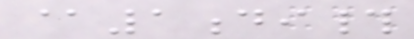@1di#
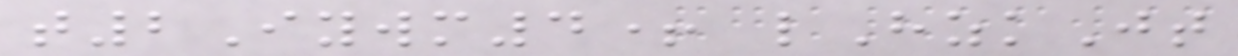t2Iywm4+ lHzkJt
